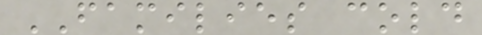FAMILIES cold
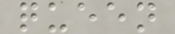queen
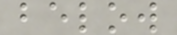below
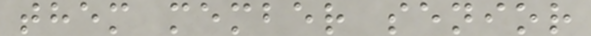them member senior
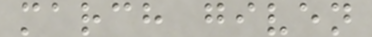march given
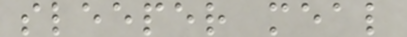sleeper meal
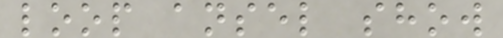loop ansel show
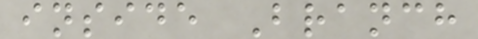inside Branch
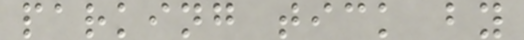parking tick by
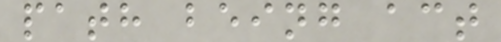path being act
